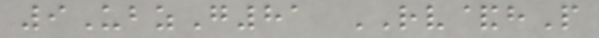9UbzG81 RV&hP
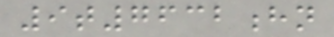9t7632hn
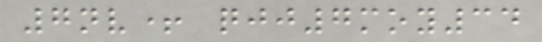7nv+ qjj7moy34
